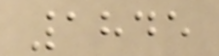1845
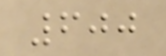600
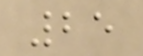25
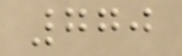770
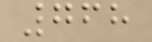768
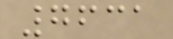7631
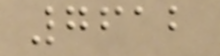7612
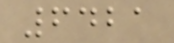6421
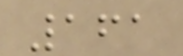161
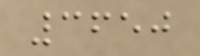3650
